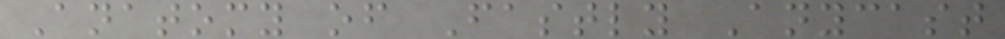Anatomy of Fastly Anycast
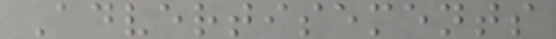Advertisements
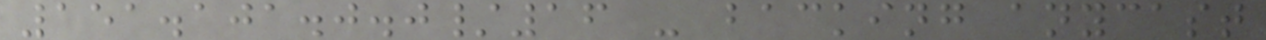151.101.0.0/16 - backing anycast
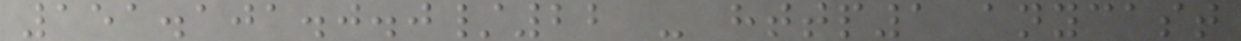151.101.0.0/22 - http1 anycast
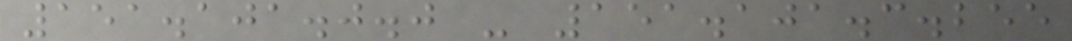151.101.0.0 - 151.101.3.255
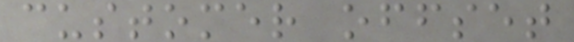customer offset
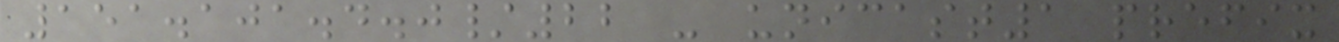151.101.4.0/22 - unicast1 prefix
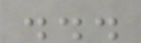...
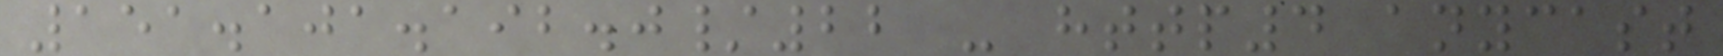151.101.192.0/22 - http4 anycast
